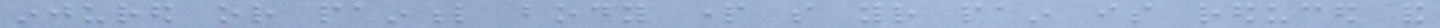injured or painful body part so your pain is reduced and
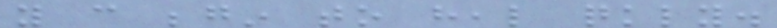you can begin to heal quickly.
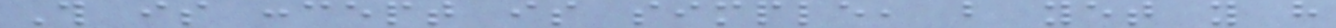This is concept is simple, but yet you have
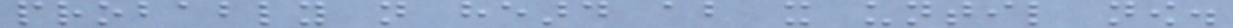probably not heard about it until now.
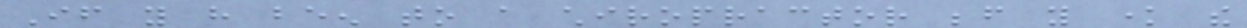If you have been to a chiropractor before you know the
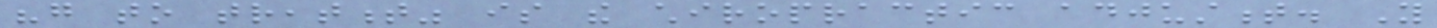"go to treatment" is the chiropractic adjustment. You
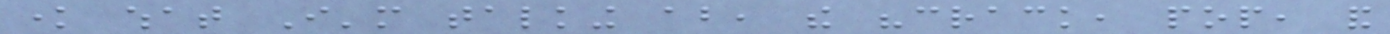know what I'm talking about, the "crack, pop, and
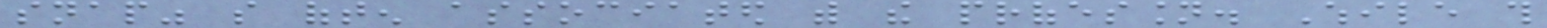snap" so often associated with the profession. While this
